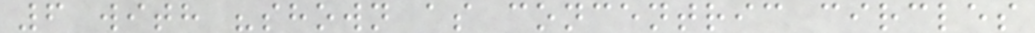6 with "shown as concentric circles
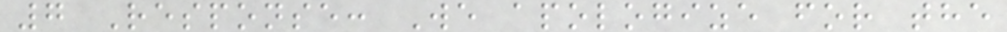7 Response: We apologize for the
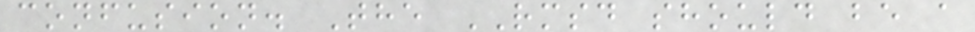confusion. The RMSD should be a
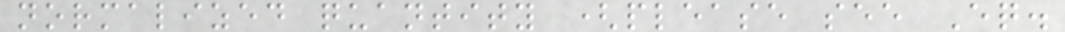normalized quantity (please see Eq.
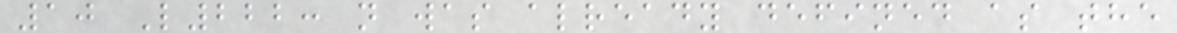10 L222: n was already defined as the
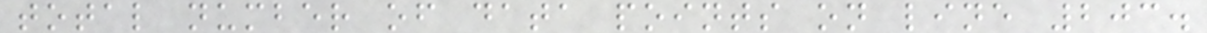total number of data points on line 203.
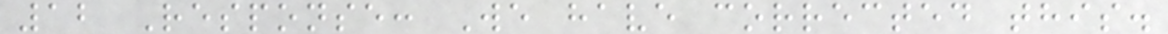12 Response: We have corrected this.
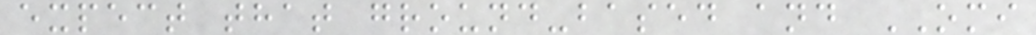expect that ground-based and OMI
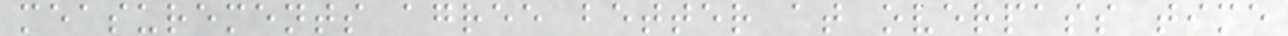measurements agree better at overpass time
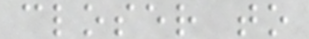closer to
